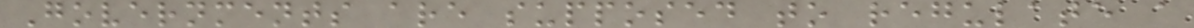Governments are supposed to regulate a
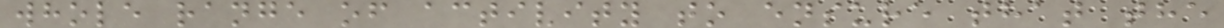whole range of activity to ensure that the
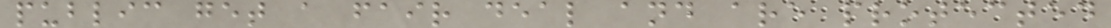public get a fair deal and are protected
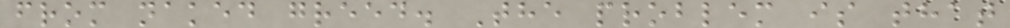from naked greed. The problem is that
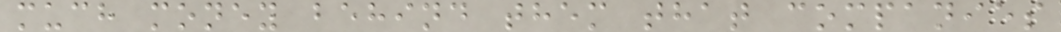much money behind them that companies
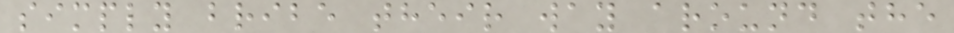simply bribe their way around the
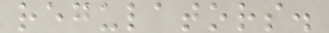regulators.
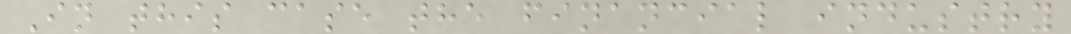In this case the financial industry
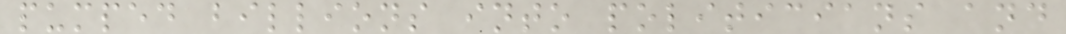pumped billions into politicians and
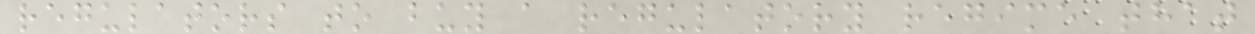regulators to buy a regulatory regime that
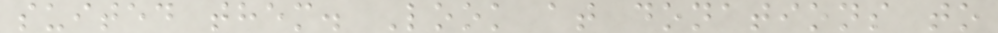suited them. Look at donations to
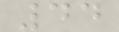44
